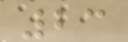23
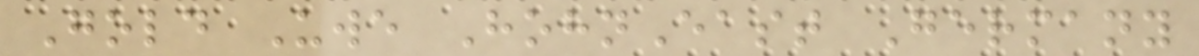Gold Uwe HohnEast Germany
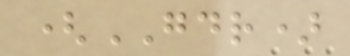(GDR)
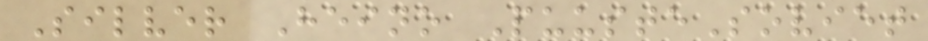Silver Heino PuusteSoviet
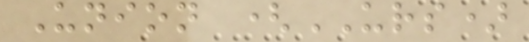Union (URS)
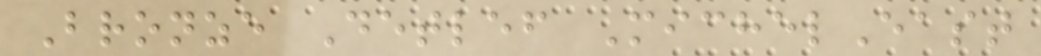Bronze Detlef MichelEast
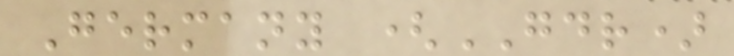Germany (GDR)
